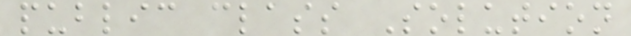public class Solution
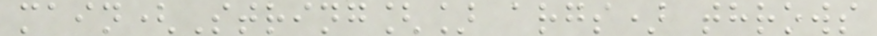main(String[] args) throws
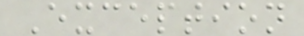Exception
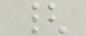{
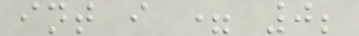int i = 0;
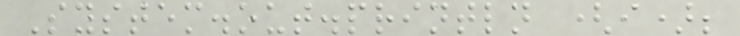System.out.println (i);
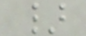}
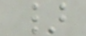}
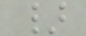}
